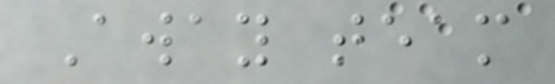Away team
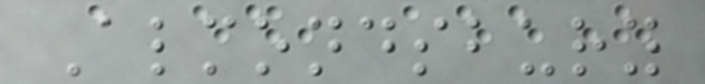Almondsbury
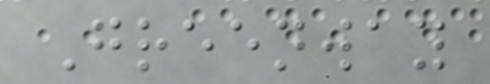Greenway
